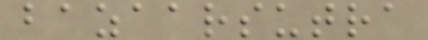bazaarsutra
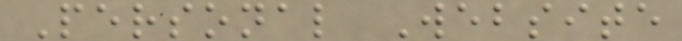Personal Website
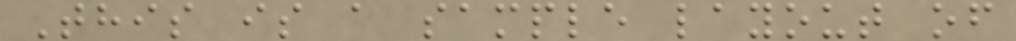This is a sample layout of
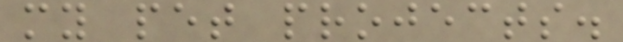my pet projects.
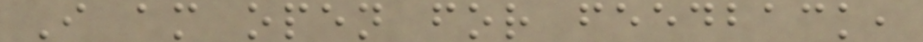I am open for feedback,
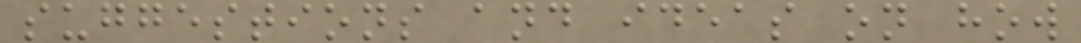suggestions and ideas on how
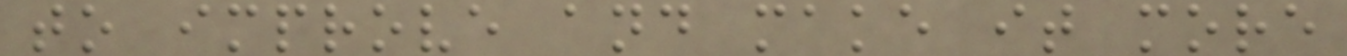to improve and make it more
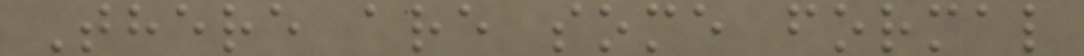There are some formal
